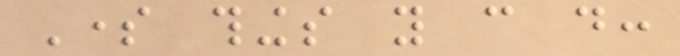Some things you can do:
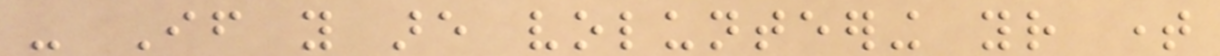- If you are volunteering your time
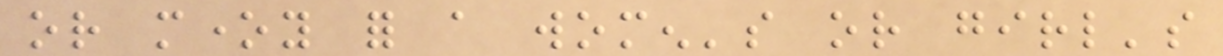or money for a women's or girl's
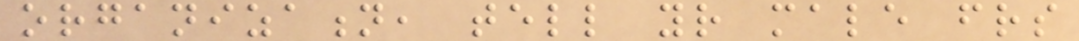organization, tell your male friends
